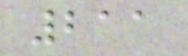211
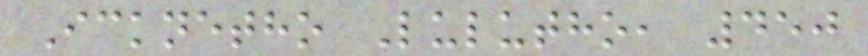Icknetho Lulutho, 450
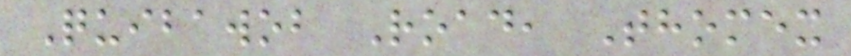Quibawob Road, Thomex
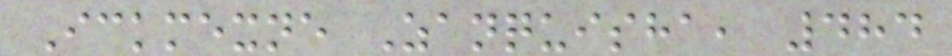Ickmexne Zanquisha, 484
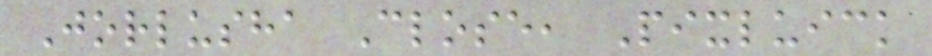Jorlusha Close, Pixluick
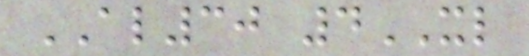AL30 4XL
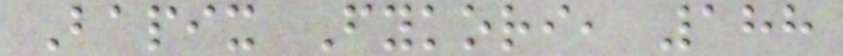Bapix Fykori, 188
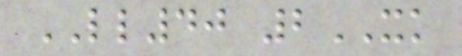LL40 2XK
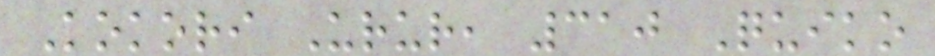Kokori Urur, 310 Quiko
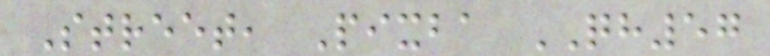Street, Pixba QH57
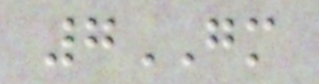7GM
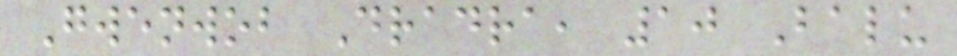Gwenwob Dradra, 10 Balu
